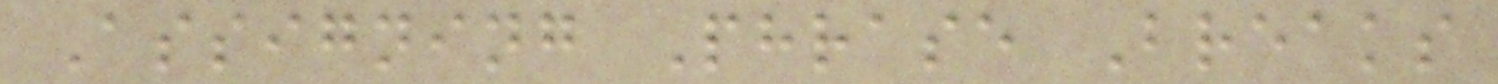Assigning Phrase Breaks
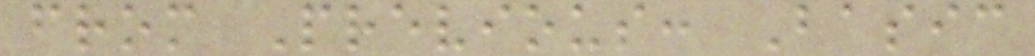from Previous: Basic
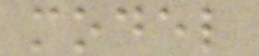model
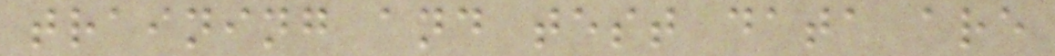training and test data are
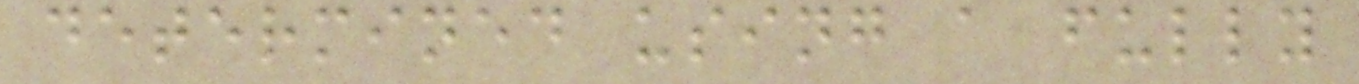determined using a fully
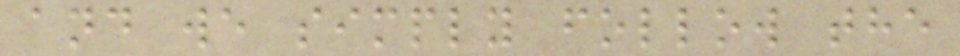and we simply follow the
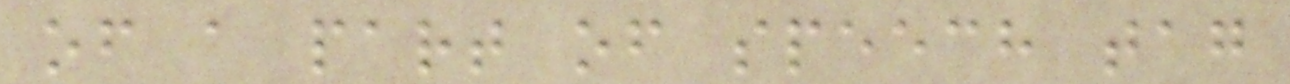of a part of speech tag
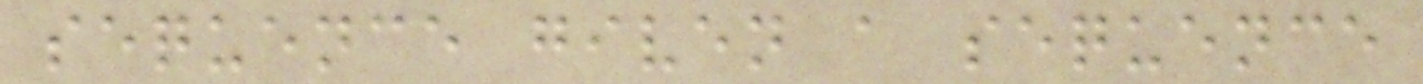sequence given a sequence
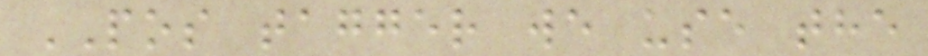POS tagger we use the
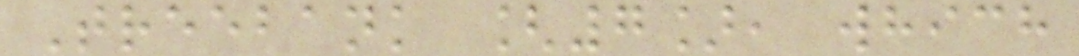Treebank [7], which
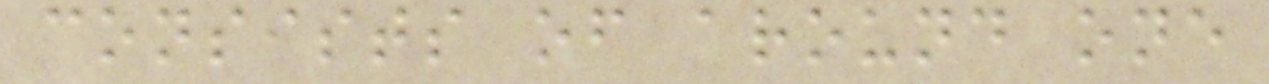consists of around one
